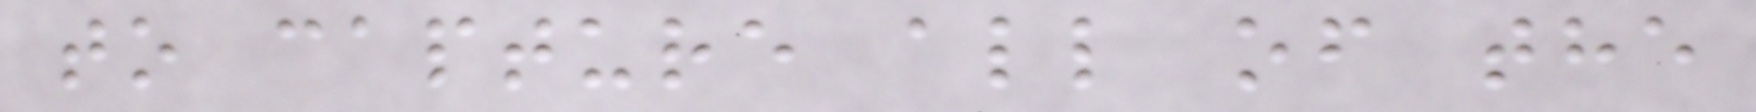to capture all of the
